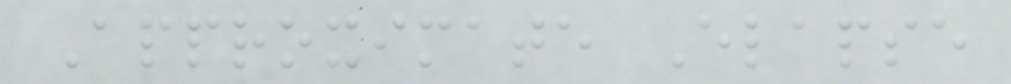Approximate Elapse
